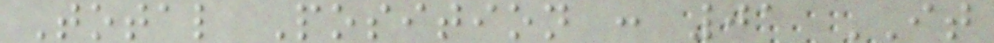Total Position : 01 IT
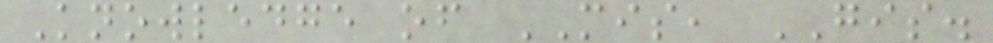Knowledge of MIS, GIS.
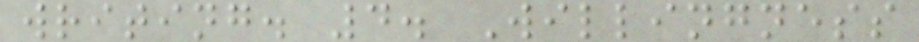writing. 4. Willingness
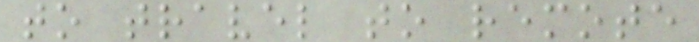to travel to remote
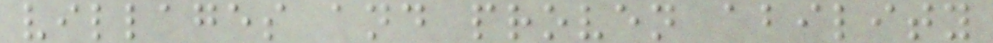villages and proven ability
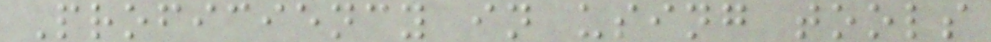Proficiency in using tools
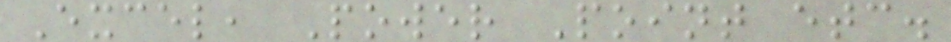Excel, Power Point etc.
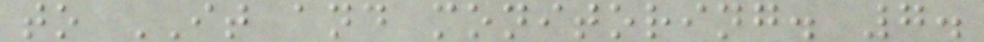to IT and monitoring. 7.
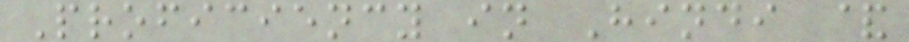Proficiency in Hindi &
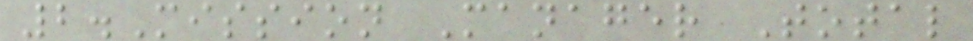2.Mission Manager Total
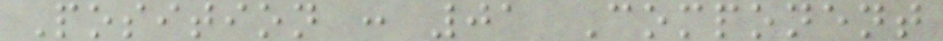Position : 01 Component
